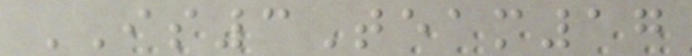IS3Team17
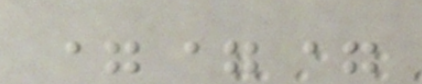===
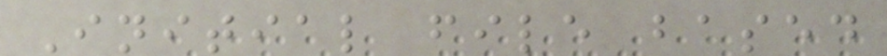Initial file based
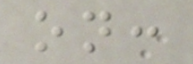on:
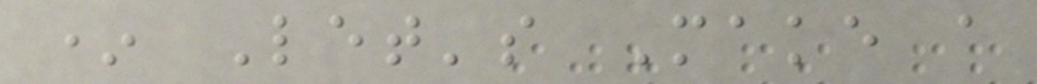* Let's Make a
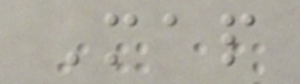Map
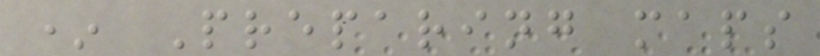* Preparing maps
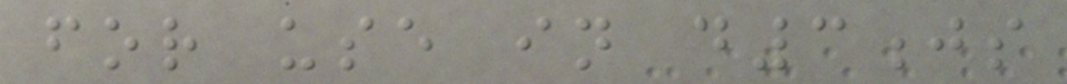for use in d3js
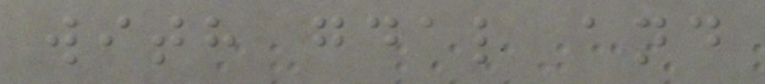with gdal and
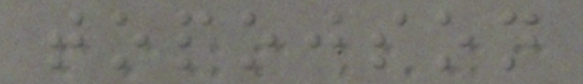topojson
